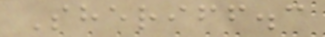Sheriff.c
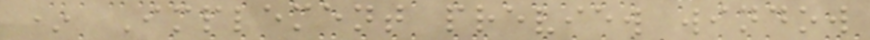* Implement preview window
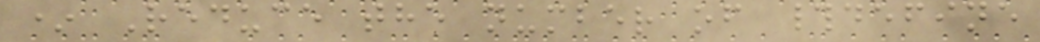* Reduce the number of #define
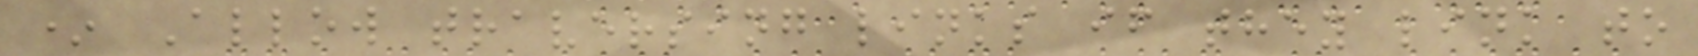* Allow traversing links if they link to
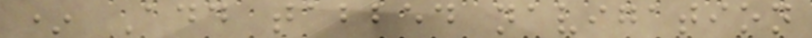* Add tabbed navigation
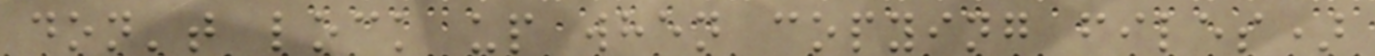don't lock up when copying files)
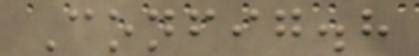Config.h
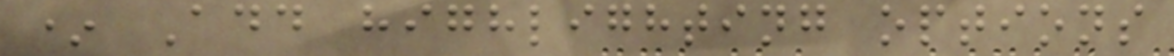* Add highlighting options
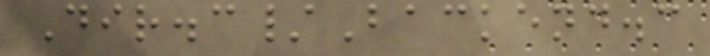Dir.c/Backend.c
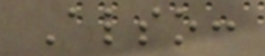Also:
